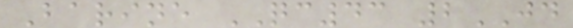Barine QC43 2JD
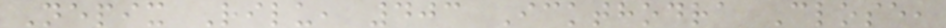Nepix Rilu, 403 Ickthodra Close,
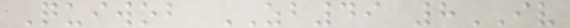Quiwob ZB49 8IV
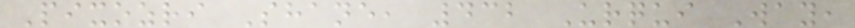Pixozri Shane, 432 Urqui Way,
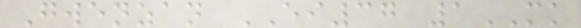Gwenzan EI37 1MK
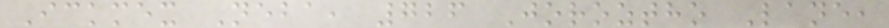Ickmex Neba, 726 Joroztho Lane,
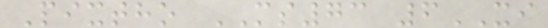Pixtho MS73 6XI
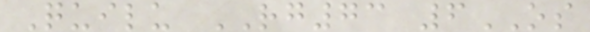Quilu RG73 6OS
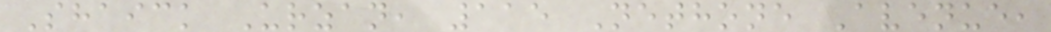Shaick Urzan, 115 Nethone Avenue,
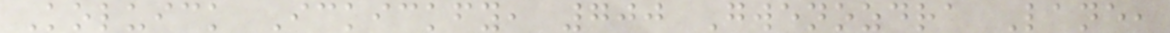Koluick Ickickfy, 700 Gwenozdra Lane,
